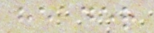header
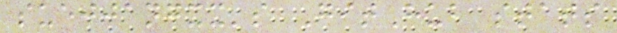suejjangxx's GitHub stats
